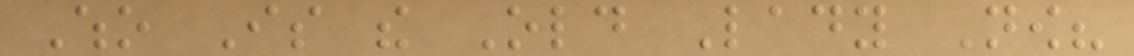Who Is the Old Lady Now?
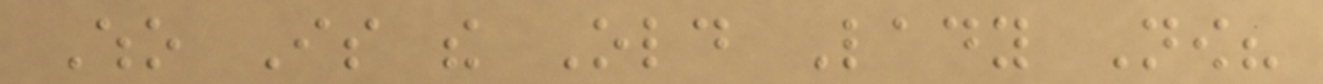Who Is the Old Lady Now?
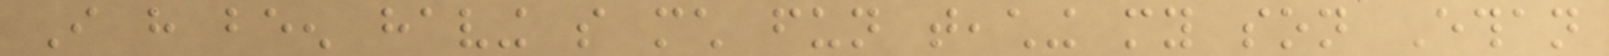I have been having so much fun teaching my son Ethan
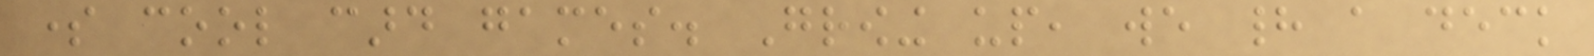some cool card games. Growing up, we had a deck
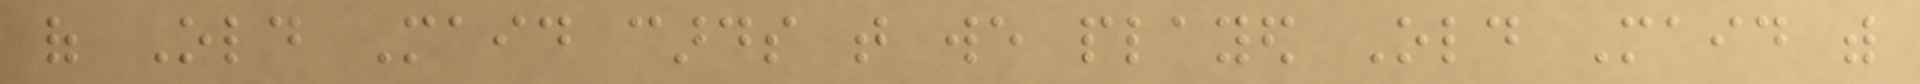of Old Maid cards that we played Old Maid with
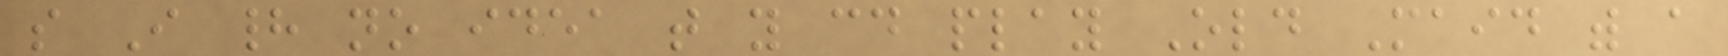so I had no idea that you could play Old Maid with a
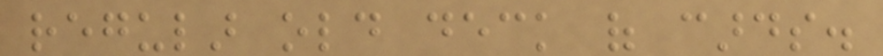regular old deck of cards.
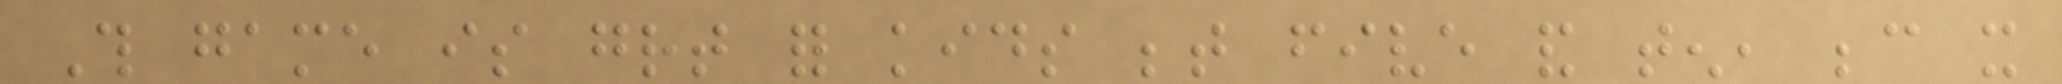This game is great for kids between five and ten, because it
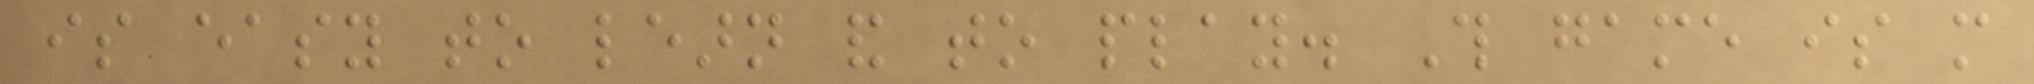is easy to learn and to play. This game is more
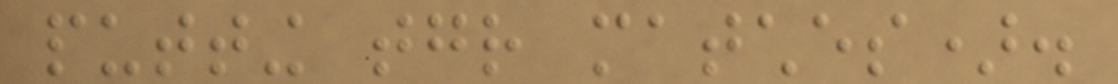putting together matches).
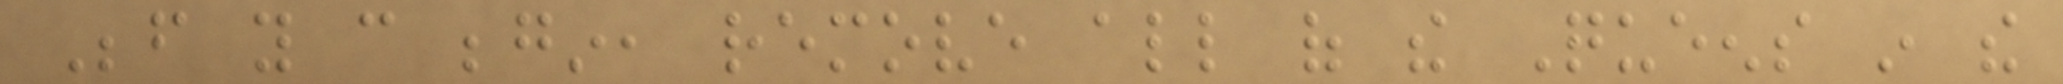Before you can begin, remove all of the Queens in the
